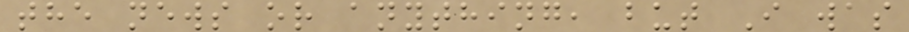the news or anything, but I was
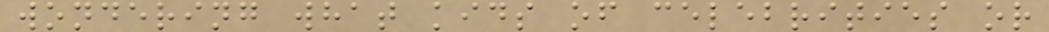wondering what kids of celebrities or
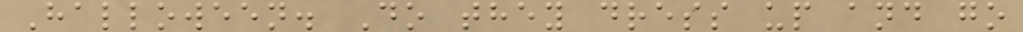Halloween. Do they dress up and go
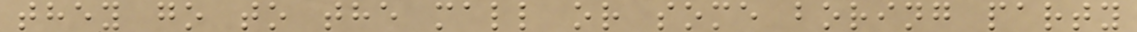they go to the mall or some boring party
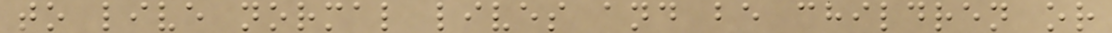to live normal lives and be children or
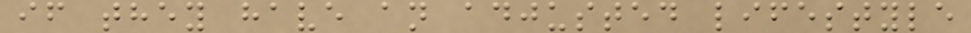if they have an adjusted lifestyle
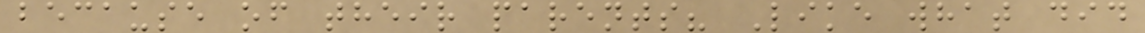because of their parents? Like what did
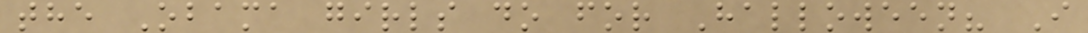the Obama girls do for Halloween? I
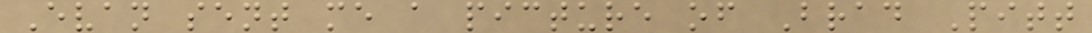Evan sent me a picture of Brad Pitt
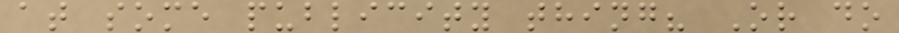at some publicity thing? Or do
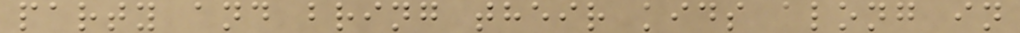party and bring their kids along in
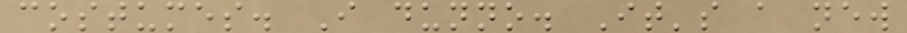costumes. I dunno. It's a new
